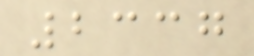2337
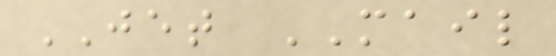JET MAIL
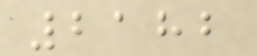2182
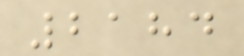2184
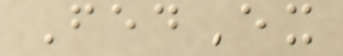FedEx
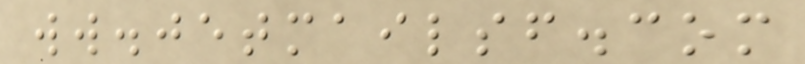ww.jetmailsf.com
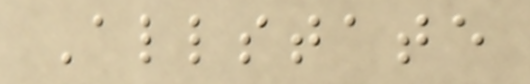Allstate
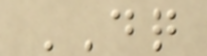DQ
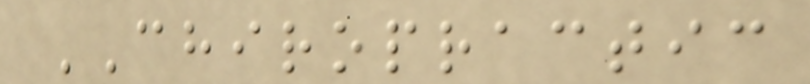CHIROPRACTIC
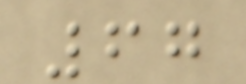67
